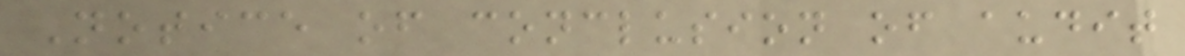Notice of conclusion of audit
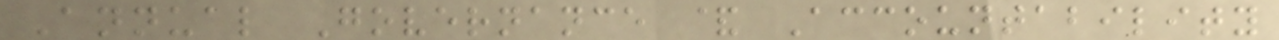Annual Governance & Accountability
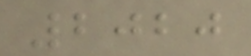2020
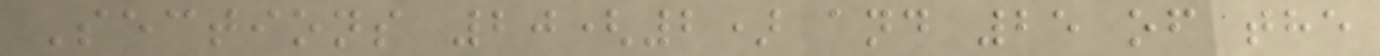Sections 20(2) and 25 of the
